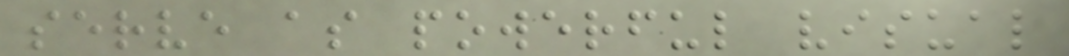serve as powerful visual
